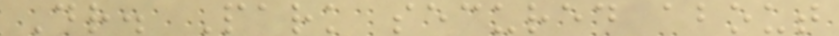Dr. Park secured about
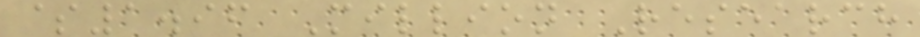$1.96 Million Research
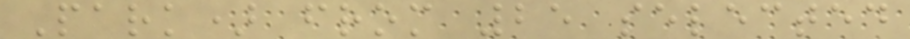Park) from 25 selected
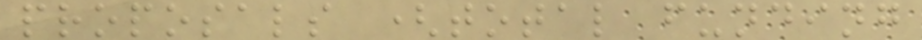proposals (total funding
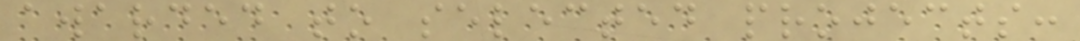awarded to selected projects:
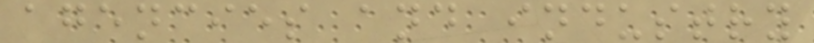agencies and industry
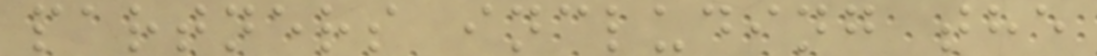partners including the
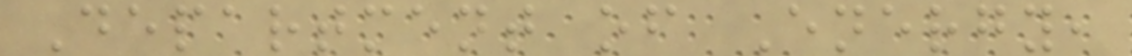Department of Energy,
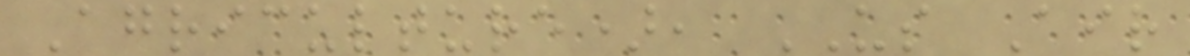Agriculture), US Air
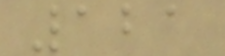121
